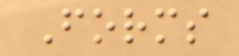Forms
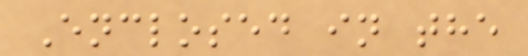Enclosed in the
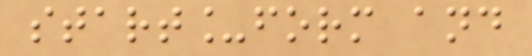start_form and
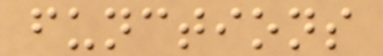functions
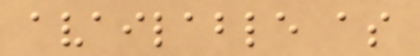available as
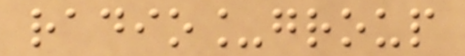radio_group
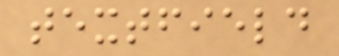textfield
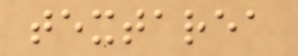textarea
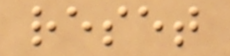reset
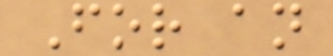For an
